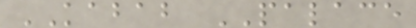KABAB PALACE
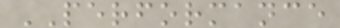PERFORMANCE
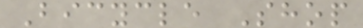Bicycle Shop
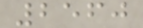2560
